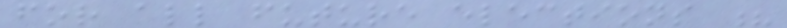for all future elections ?
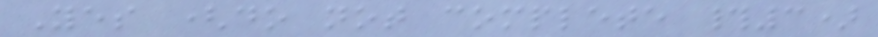Yes (do not complete #3)
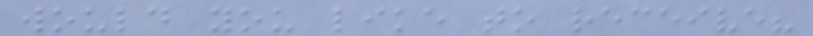would you like to receive?
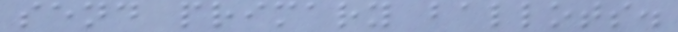send primary ballots.
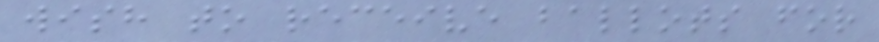wish to receive ballots for
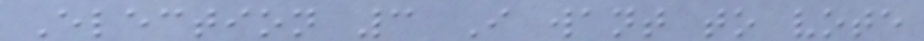Election 3 I want to vote
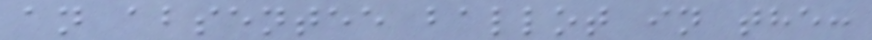an absentee ballot in the:
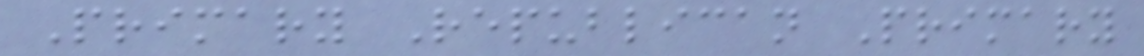Primary Republican Primary
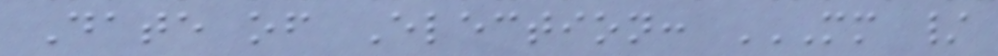Date of Election: MM /
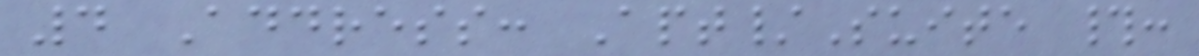4 Address: Apt/Suite #:
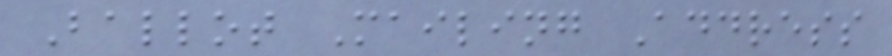Ballot Mailing Address
